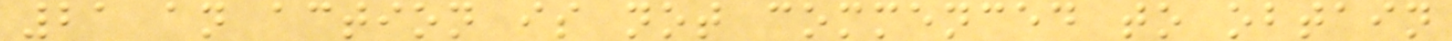21 an action is not commenced to obtain
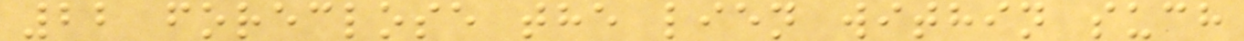22 foreclose the lien within such
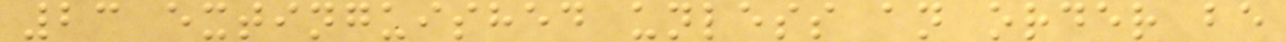23 extinguished unless an order be
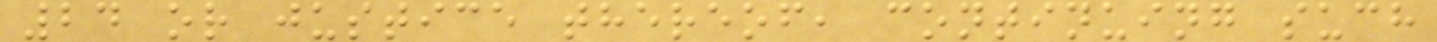24 or justice thereof, continuing such
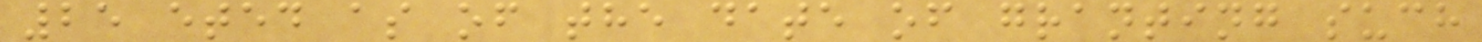25 eted as of the date of granting such
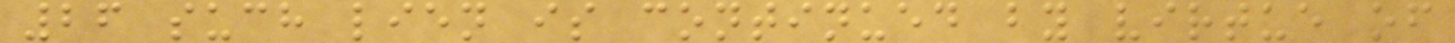26 such lien is continued by virtue of
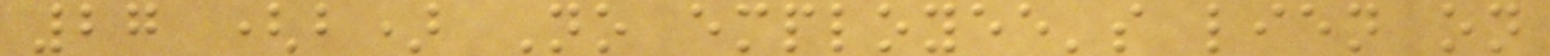27 (b) No employee's lien on
